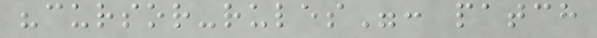"cursor-rules": patch
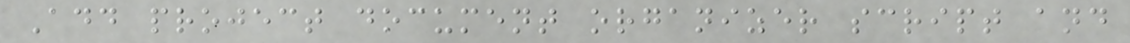Add project document organizer script and
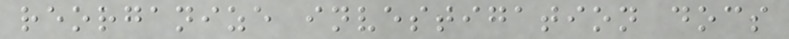reorganize investigation docs
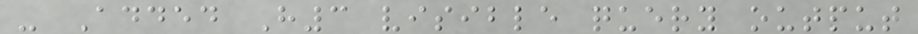- Added H3 visible query output
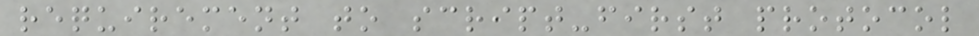requirement to script-first protocol
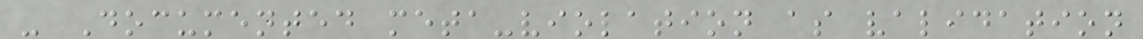- Documented meta-violation as validation
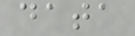data
